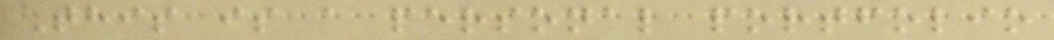This is a personal portfolio
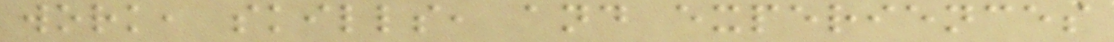work, skills, and experiences
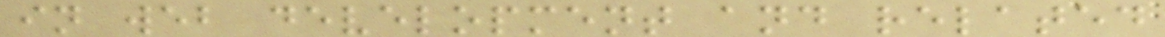in web development and related
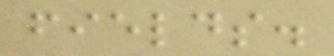fields.
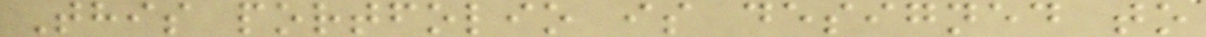This portfolio is designed to
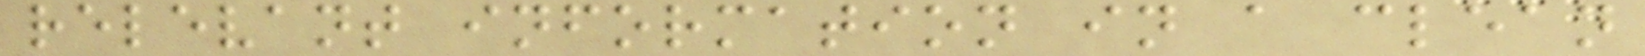relevant information in a clean
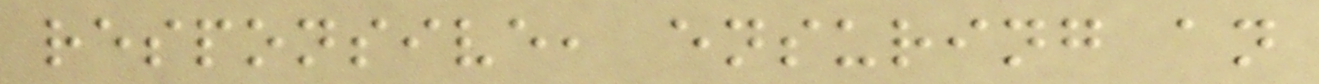responsive, ensuring an
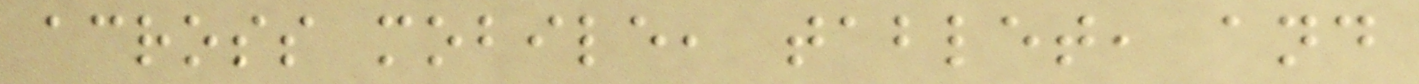across mobile, tablet, and
